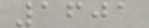1601
